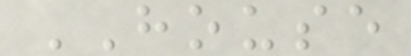HOUSE
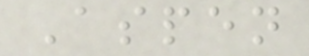Aspen
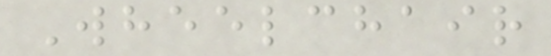Wheelchair
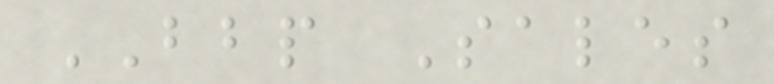BBP Sales
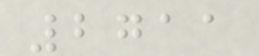2711
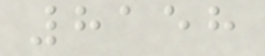8158
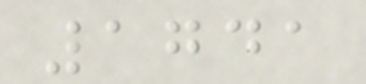1741
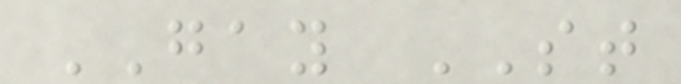GAY ST
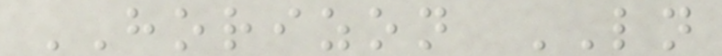HORIZON LN
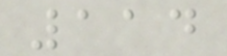114
